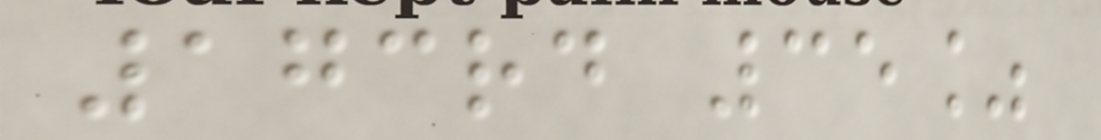173rd 35%
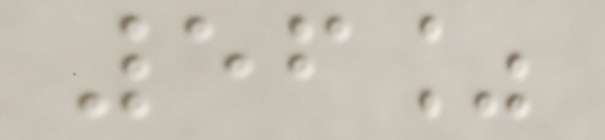56%
